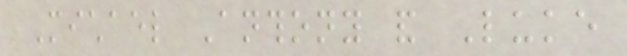Michael Anthony and Luke
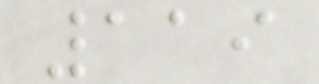119
